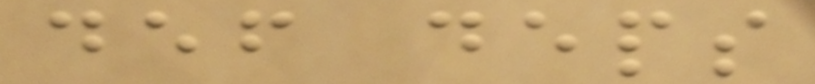def deps
